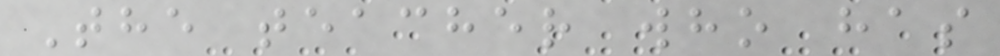The teacher who has
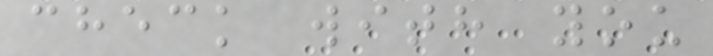check with you
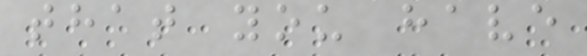that you have
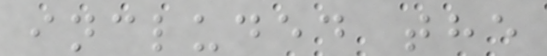included the
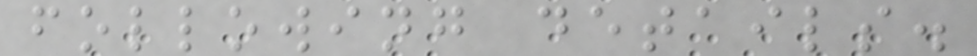following details.
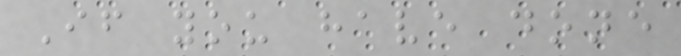If you have done
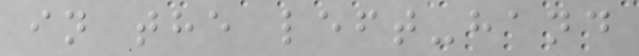in the left-hand
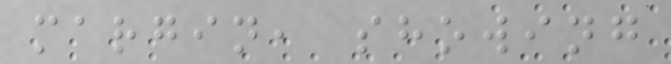margin, showing
